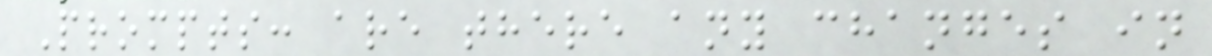Prompts: are there any changes in
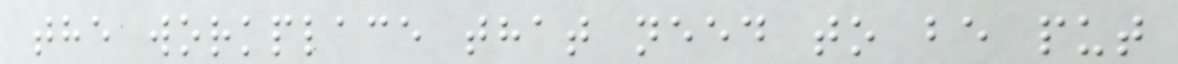the workplace that need to be put
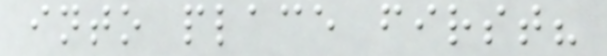into place first?
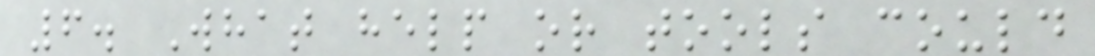6. What help or tools could
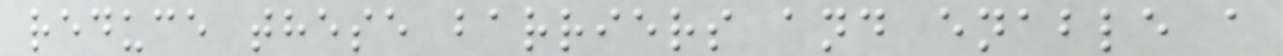reduce these barriers and enable a
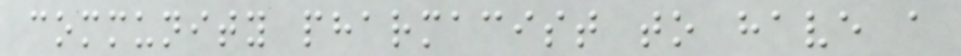community pharmacist to have a
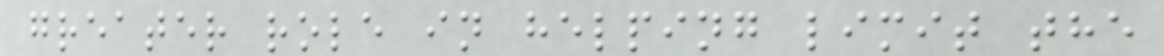greater role in helping limit the
